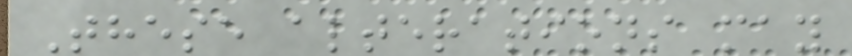These alterations may
